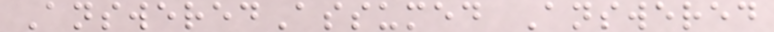AnsweredAssumed Answered
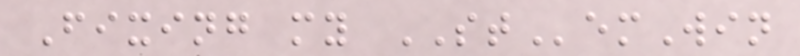Fixing my STemWin
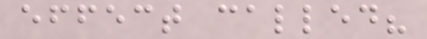effect called?
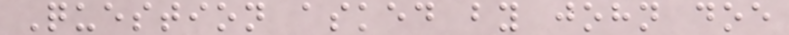Question asked by john doe
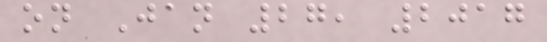on Jan 27, 2017
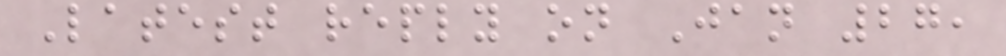Latest reply on Jan 27,
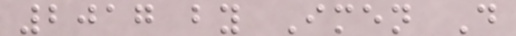2017 by Imen D
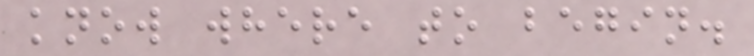know where to begin.
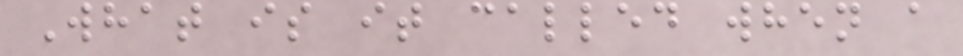What is it called when a
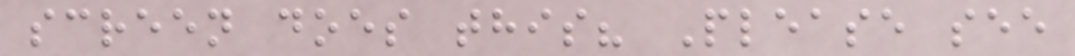screen does this? Please see
